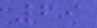69
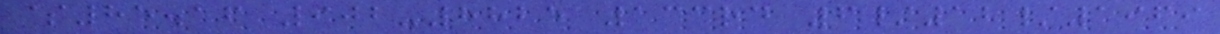$85.16 902-8825 133rd 6/12/1969
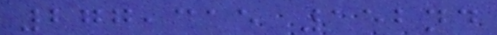277,315 152nd
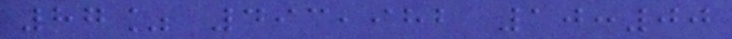87% 493,982 10:00
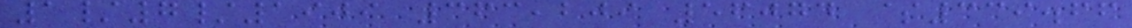1/7/1909 363,209 56074 $339.66
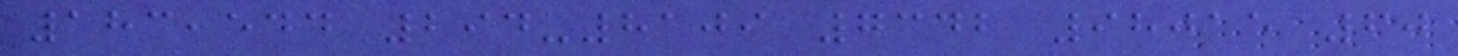183,544 294-8109 7342 98015 60
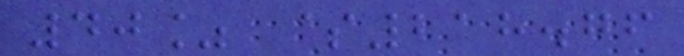40% $218.76
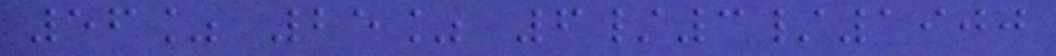56% 25% 6/3/1900
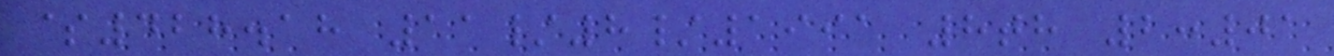$428.18 11/8/1991 8th 2:01
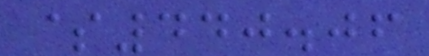$440.06
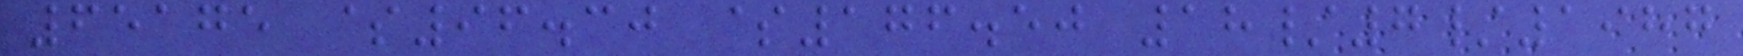65175 $96.30 $176.50 18/7/1987
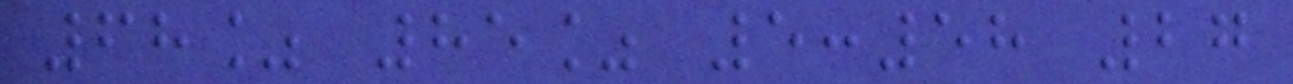68% 85% 5:58 27
